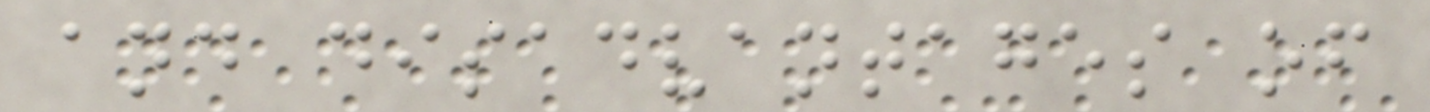and disadvantages of
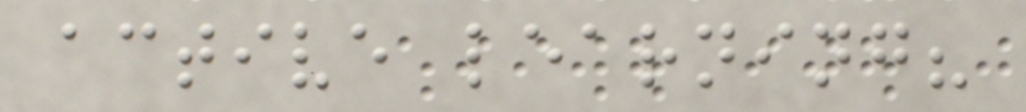active learning?
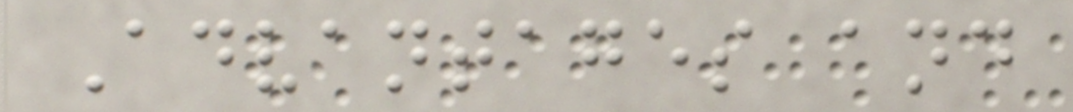Advantages and
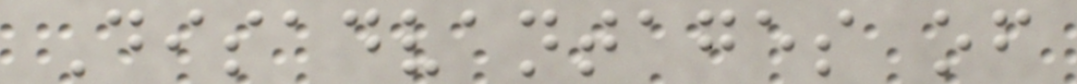Disadvantages of
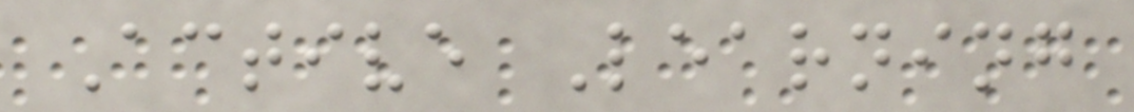Active Learning
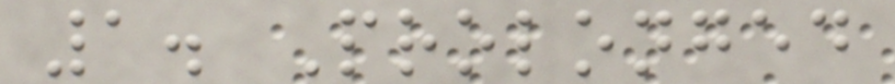1. Prolonged
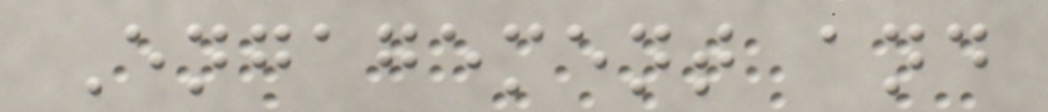Engagement and
